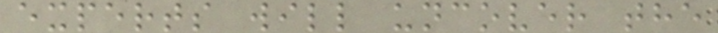experts will uncover the
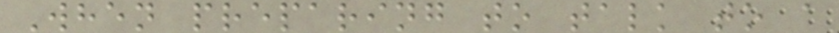When preparing to talk to a
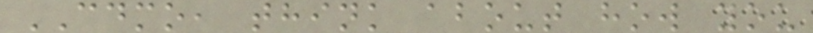CDMO, think about how you
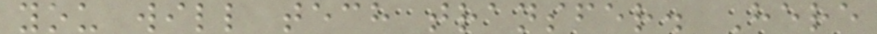you will tech transfer. Here
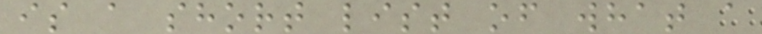is a short list of what a
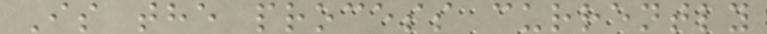Is the process currently
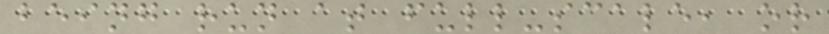being run at full-scale, or
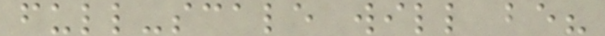full-scale will be?
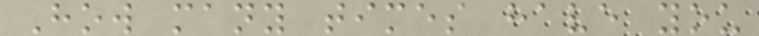How many times have you
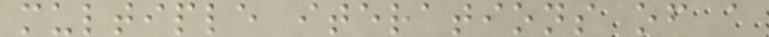multiple iterations of a
